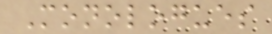Monologues
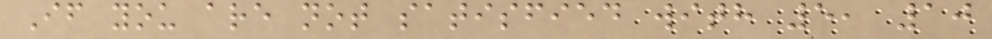If you are not satisfied with 5, 10
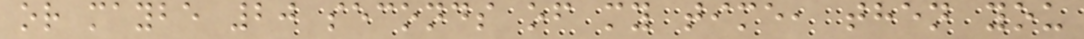or maybe 20 seconds of my time, then you
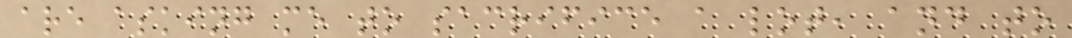are asking me to sacrifice a lot, and to
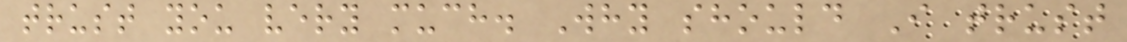trust you very much. Why should I trust
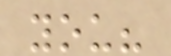you?
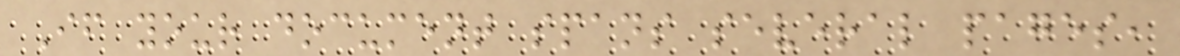If your document spans several pages,
